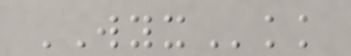WYXkk
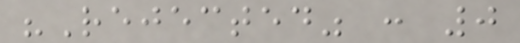"Rejected" : 0
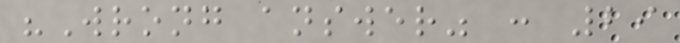"Wrong answer" : 29
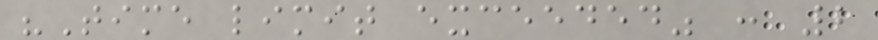"Time limit exceeded" : 2
